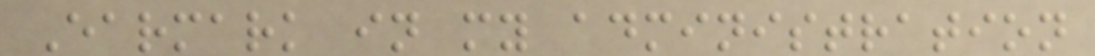Earmark in my administration
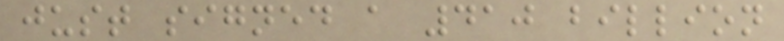just signed a 410 billion
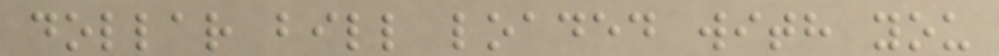dollar bill loaded with you
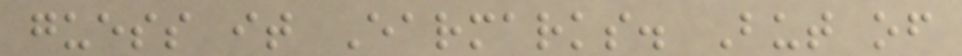guess it Earmarks. But of
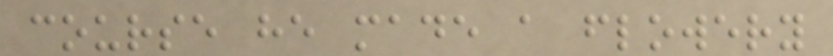course he made a flowery
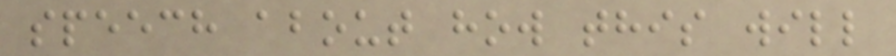speech about how this will
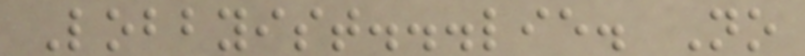Lobbyist...lie. No
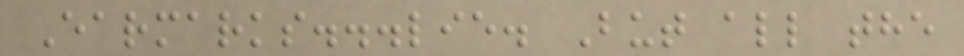Earmarks...lie. But all the
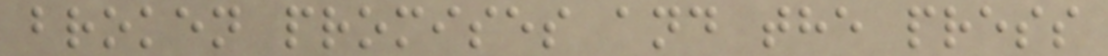broken promises and the press
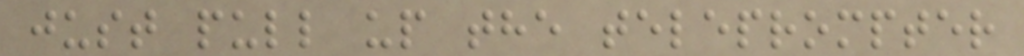just pull up the teleprompter
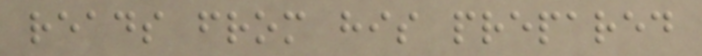reads from his prepared
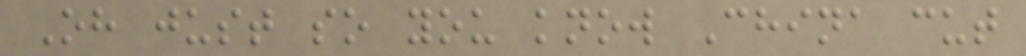Oh just so you know China cut
